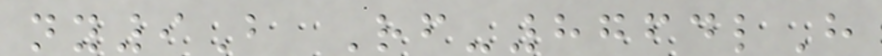ny9B Rf-8764lH
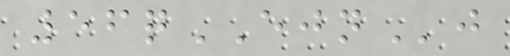56qEJNj
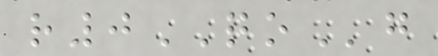r0QOg
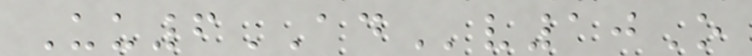Uu6ADv10O
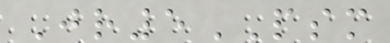Jr5PSM
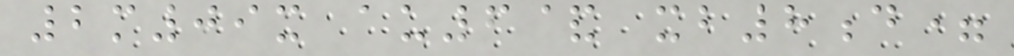2m09x au6& xb8d=
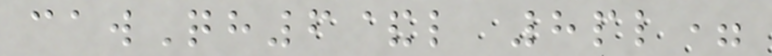cawQh6&l 8pl=
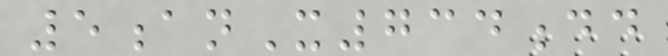5anX734dd
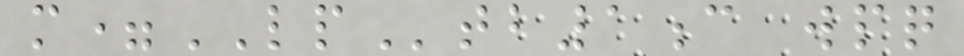m=LPtb1c wpq
